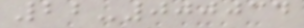22-000034
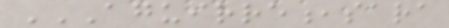AGUIRRE,SARA
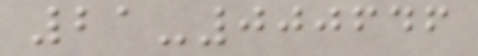21-000646
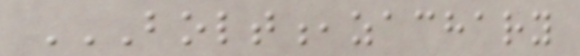BOLT,ZACHARY
